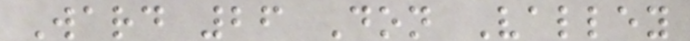Ward 26 Don Valley
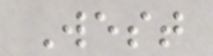West
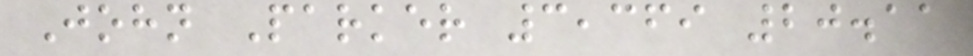John Parker 3,369 20.11
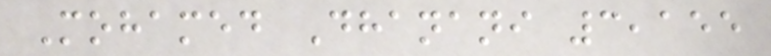Mohamed Dhanani 3,155
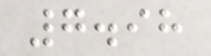7.98
